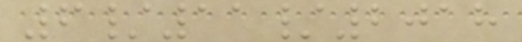6/11/2018
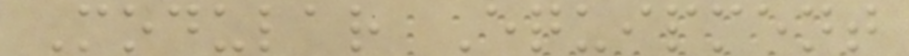Modular Equipment
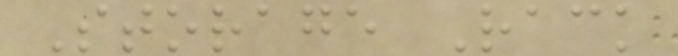Storage Rack
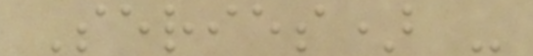Series) -
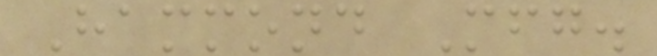Hammond Mfg.
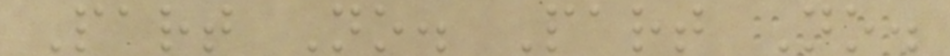Part No. Part No.
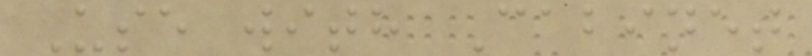Use with Cabinet
